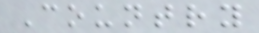Country
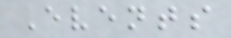Events
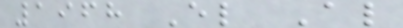1968 El Al
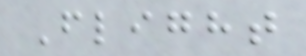Flight
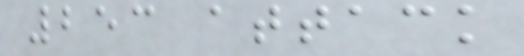253 attack
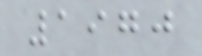1970
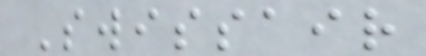Swissair
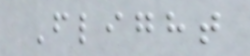Flight
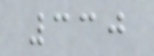330
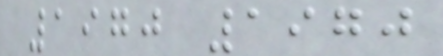1970 1970
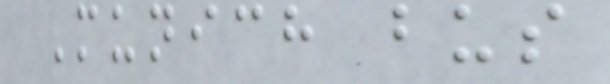Munich bus
